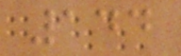144
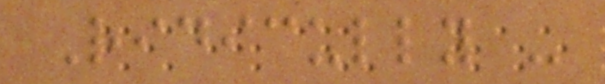Ridicully -
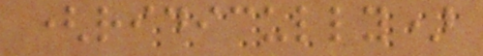(ridicully)
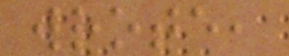wrote,
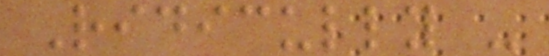Ridicully -
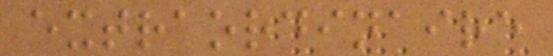extraordinaire
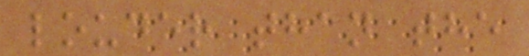louder than the
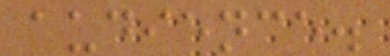audience.
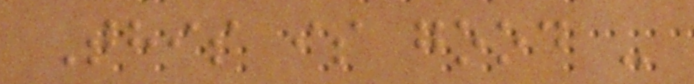This is good -
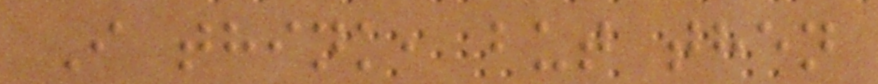I think, but then
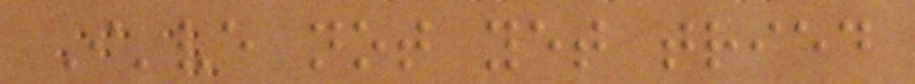I've not yet tried
